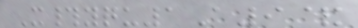X#yqu1A9&
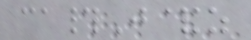ca#J&z
